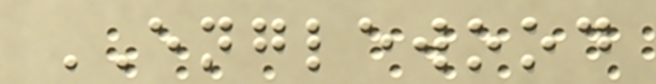ENGLEWOOD
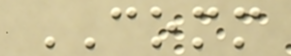COMM
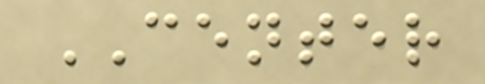CENTER
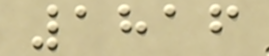1816
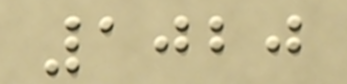1020
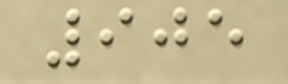905
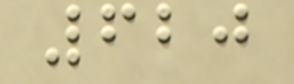620
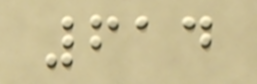614
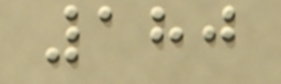180
